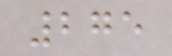275
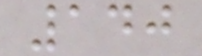140
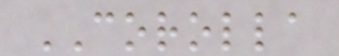COROLLA
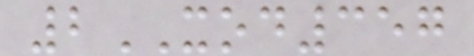2XOD357
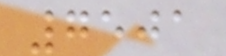7501
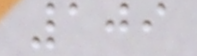109
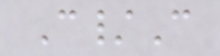C/C
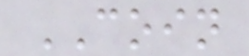COIN
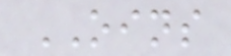OINS
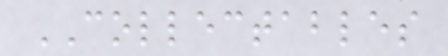COLLECTABLES
